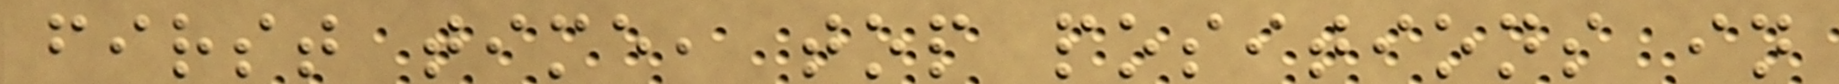first time, top positions in
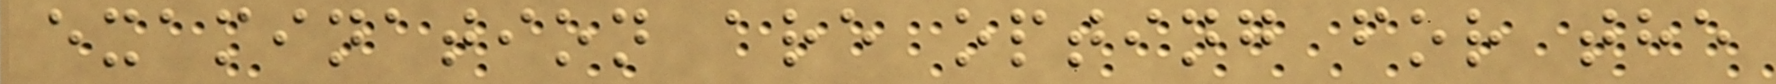examination are opting for the
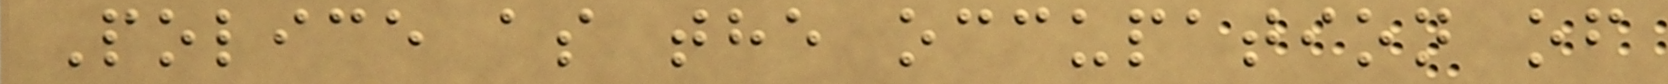Police as the occupation of
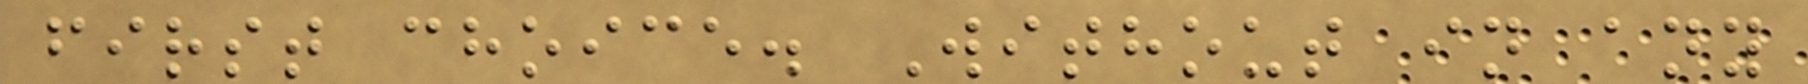first choice. Without in any
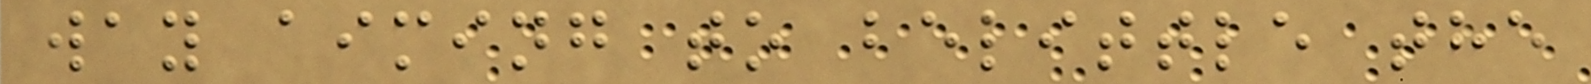way aiming to belittle the
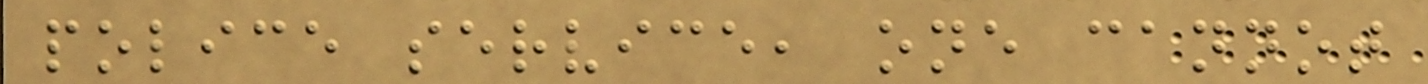police service, one cannot
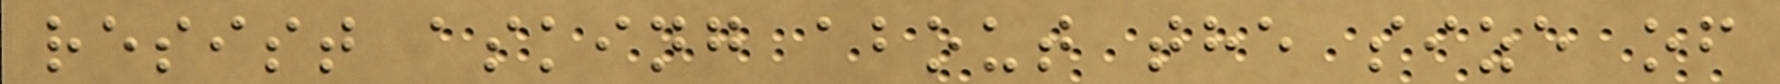resist asking about the size of
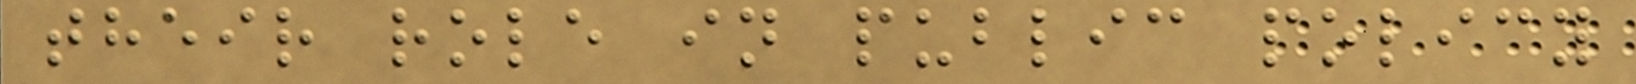their role in public policy
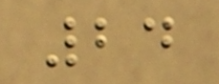24
